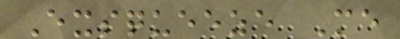Exsqueeze Me
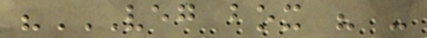"VEG BOX " -
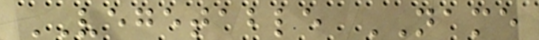VEGETABLE NAME
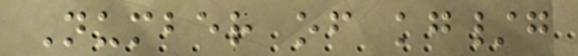Number of kg/g
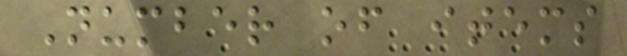Number of items
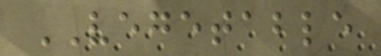VEGETABLE
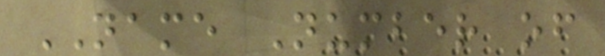NAME Number of
